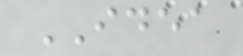IDEA
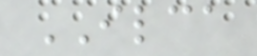ILCA
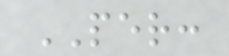PER:
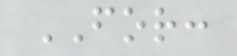FOR:
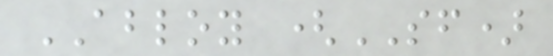ABLOY (SF)
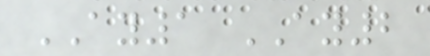AY1 AY2
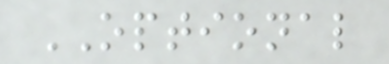OPTIONAL
